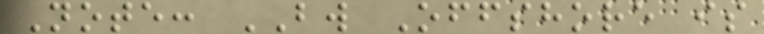Note: BW Offshore is
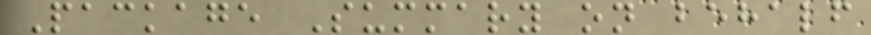Package Summary on behalf
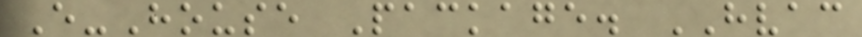E-House Package. HVAC
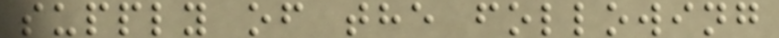supply of the following
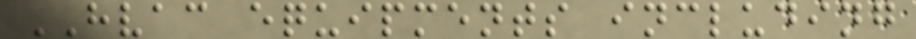HVAC equipments including
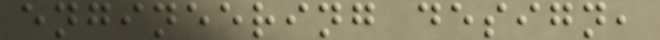engineering design,
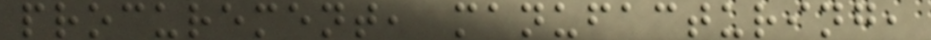procurement, manufacturing,
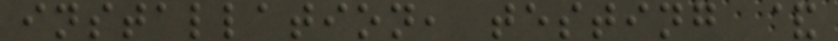installation, testing &
